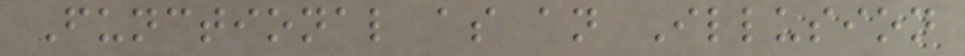Functional as an Illusion
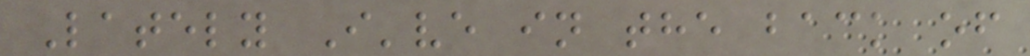Lately I've in the back of
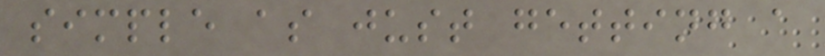simple as just getting a
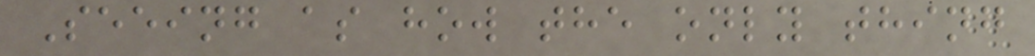Seeing as how the only thing
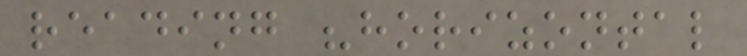reading "horizontal
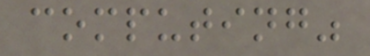computing"
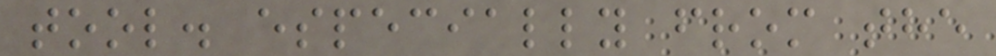tool. especially from the
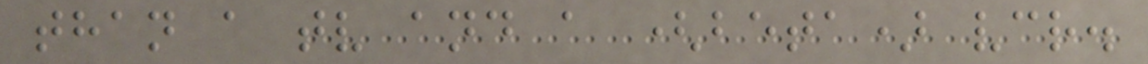than a tv and a (beta) vcr.
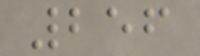256
